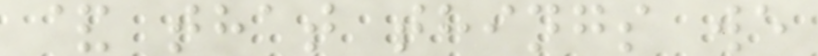& that things we
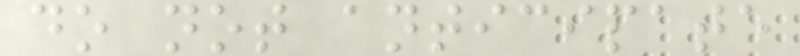do not anticipate
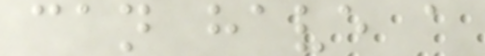can have a
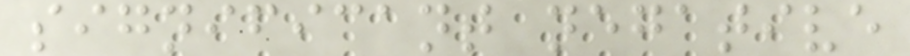significant negative
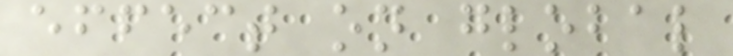effect on global
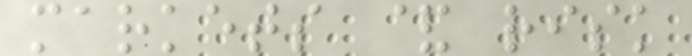markets & risk
